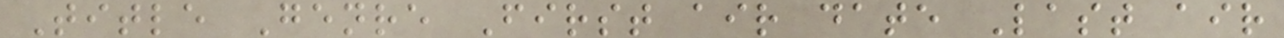Title Genre First air date Last air
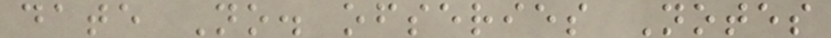date No. ofseries Notes
